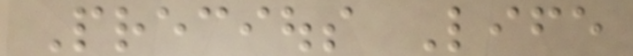Precious Life
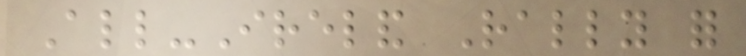All-Ireland Rally for
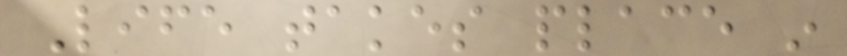Life takes place in
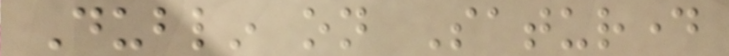Dublin on Saturday
